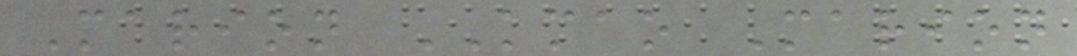Marion KMAO Marion
